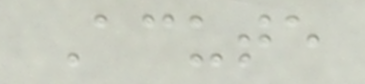Acute
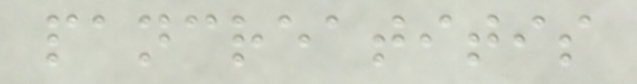pancreatitis
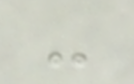-
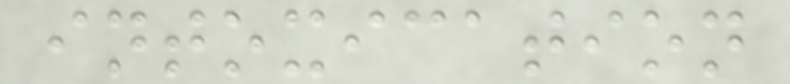intoxication
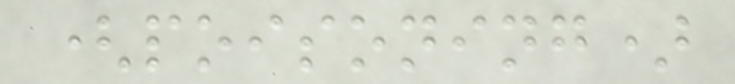(poisoning)
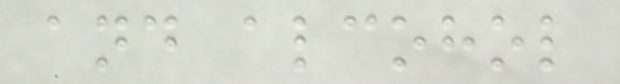and alcohol
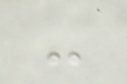-
